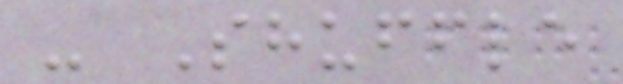- Shuffle
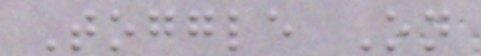Toggle On
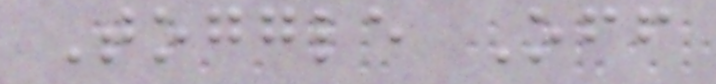Toggle Off
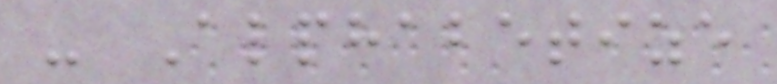- Alphabetize
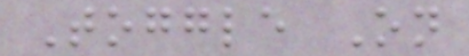Toggle On
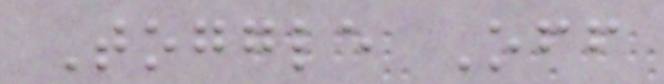Toggle Off
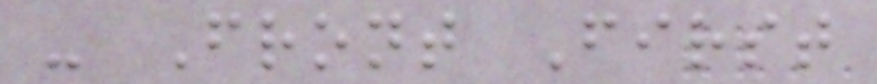- Front First
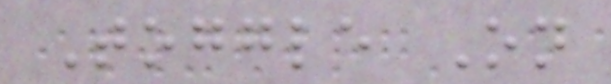Toggle On
